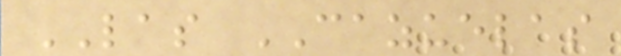LAS CAZUELAS
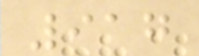917
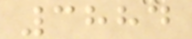3884
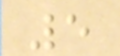5
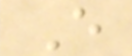E
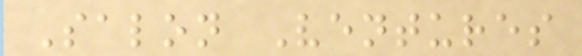Salon Ventures
